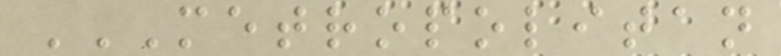METROPOLITAN
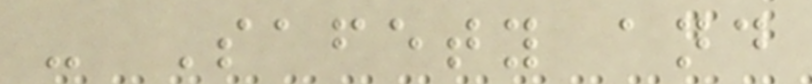- Safety and
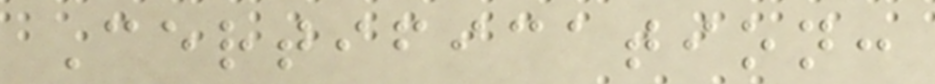Certification:
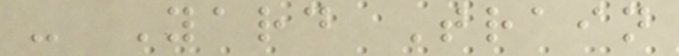- Yard Train
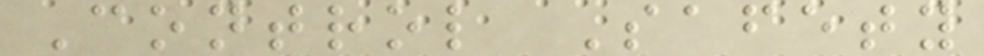Control Safety
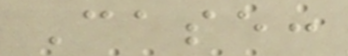Case:
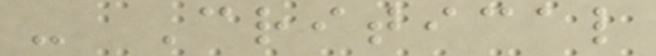- Critical
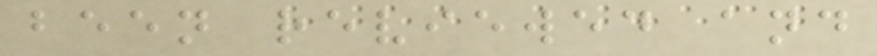been reviewed and
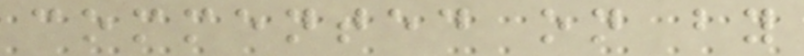commented on by
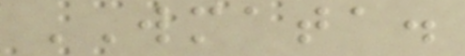WMATA.
